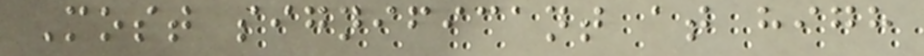Most significant at high
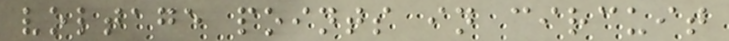voltage points in circuit
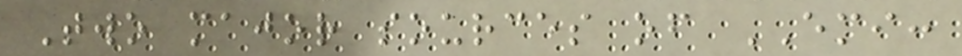Two major sources of EMI:
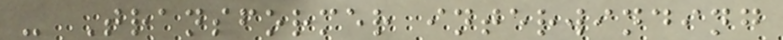- Transformer interwinding
